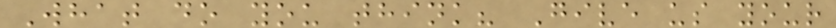What do you think? Give us your
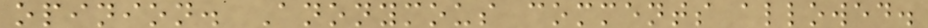opinion. Anonymous comments allowed.
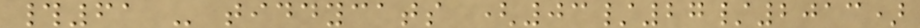#61 - tiddycats (03/27/2013)
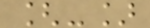[-]
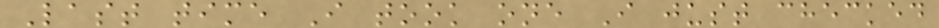Last time I took one I just checked
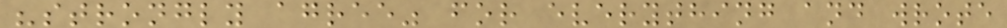"strongly agree" for everything and wrote
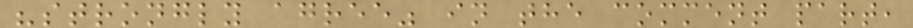"strongly agree" in the comment part,
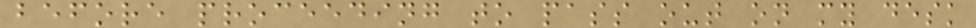before proceeding to pass out on my desk
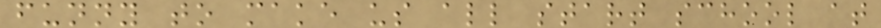funny to make us all start school at
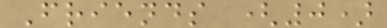Friends (0)
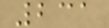231
